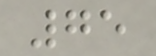75
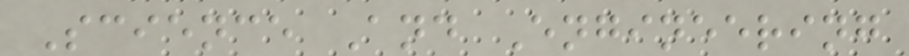Science And Engineering
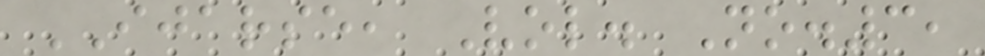IJARSE, Vol. No.3,
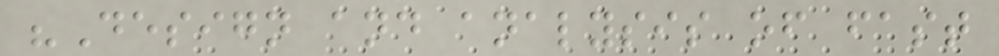"Design and analysis of fast
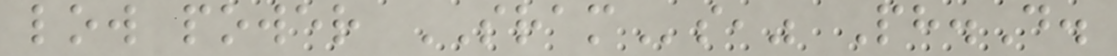low power SRAMs," Ph.D.
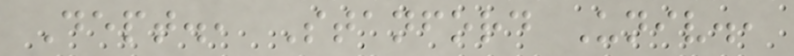Dept., Stanford Univ.,
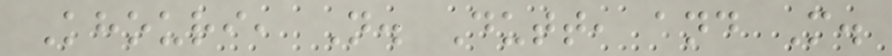Khouri, N. Dutt, and M.
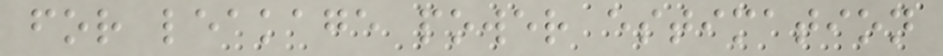for leakage power estimation
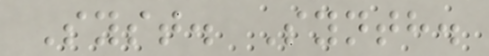Syst. Synth.
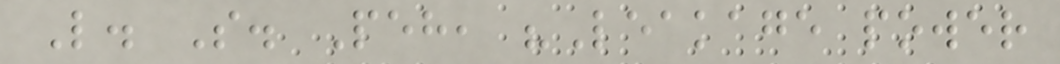L. S. Peh, "Leakage power
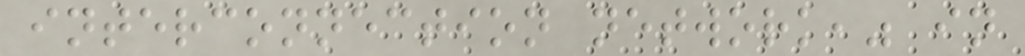interconnection network," in
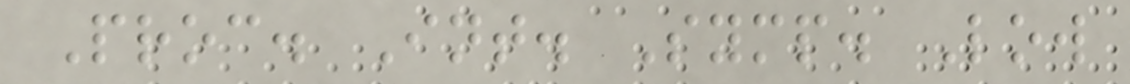Proc. Int. Symp. Low
